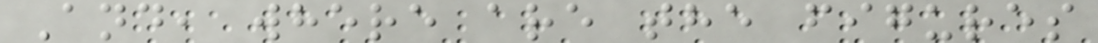And, where are the figures
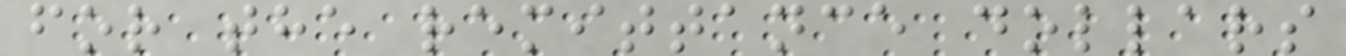for the remittance dollars
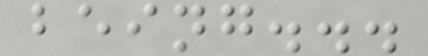being...
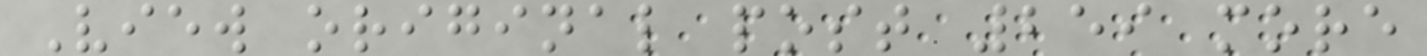View original post 259 more
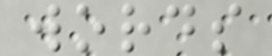words
